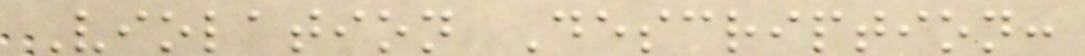Violation Description:
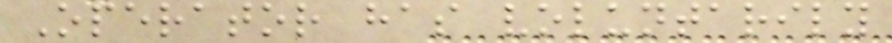Operator has voluntarily
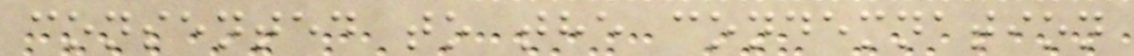consented to the condemnation
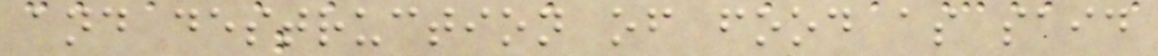and destruction of food as said
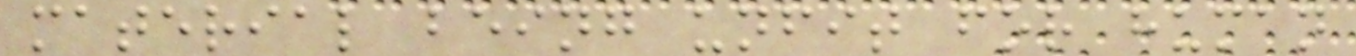material being unfit for human
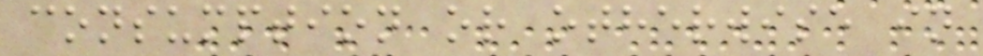consumption or otherwise in
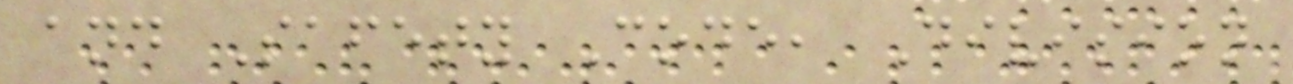and Safety Code, Division
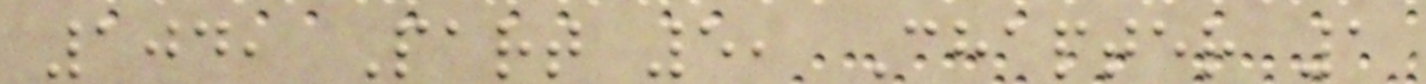104, Part 5, Chapter 1
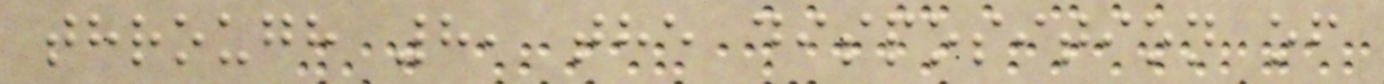through 8, the disposition of
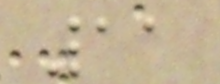11
